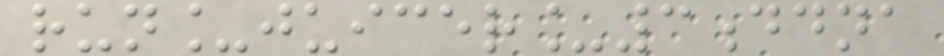run_juicer_3ddna
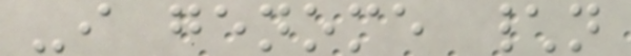-i genome \n
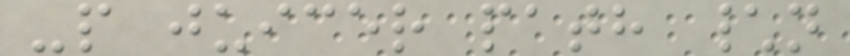-p juicer path \n
